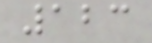123
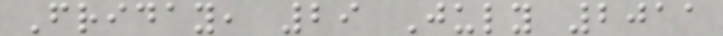Friday, 29 July 2011
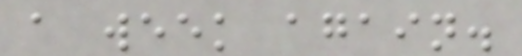a week again.
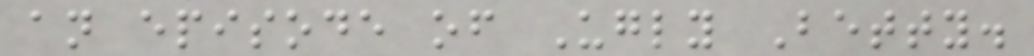an episode of Ugly Betty.
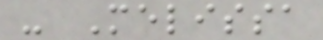- Melissa
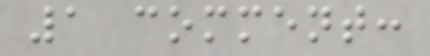1 comment:
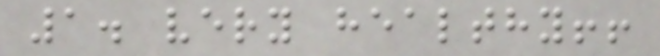1. very healthy!!
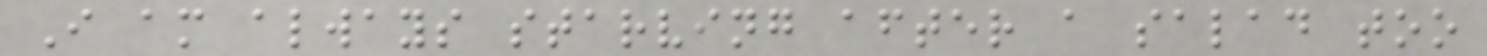I am always starving after a salad too
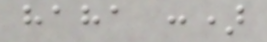haha :)
